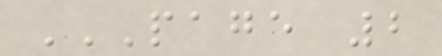PAGE 2
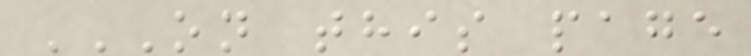ON THIS PAGE
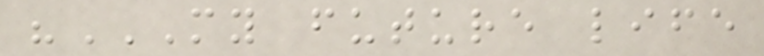"MY FUTURE LIFE
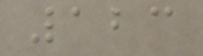123
